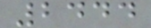2444
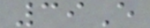39E
